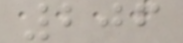206
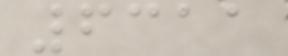6311
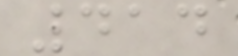414
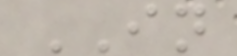IN
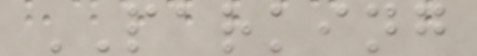PARKING
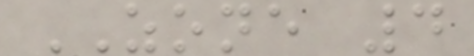ZONE 4
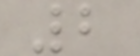2
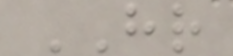HR
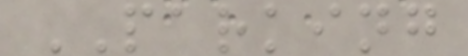PARKING
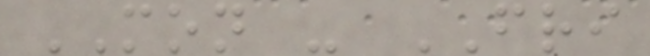MON - FRI
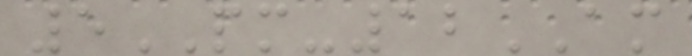5PM-12AM
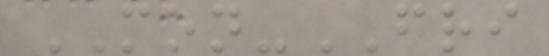MON-FRI
